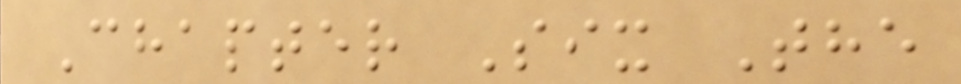Chapter Six The
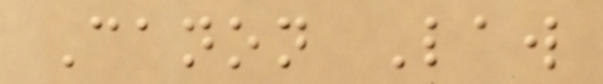Canon Law
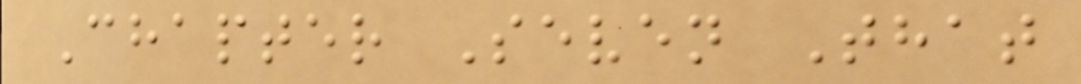Chapter Seven That
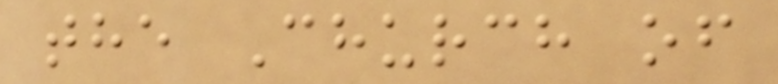the Church of
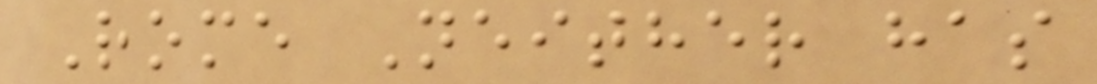Rome Neither has
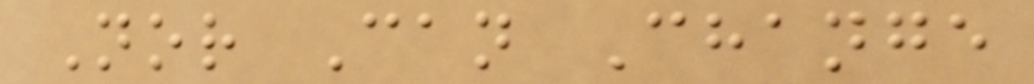Nor Can Change
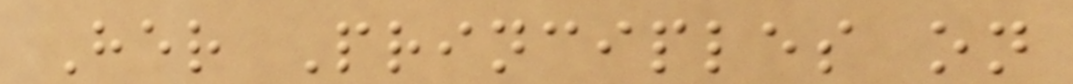Her Principles on
